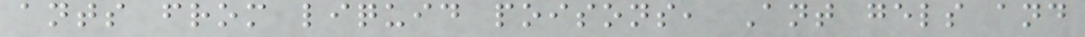ants from liquid poisons, Ant gels and
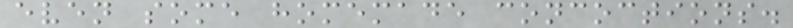even some homemade concoctions.
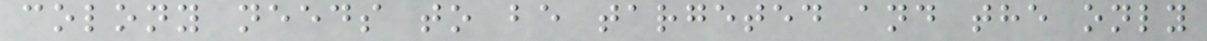colony needs to be targeted and the only
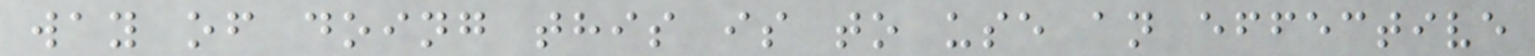way of doing this is to use an effective
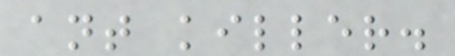ant killer.
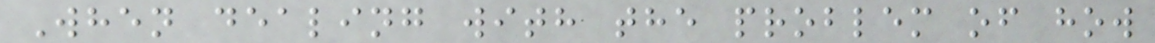When dealing with the problem of how
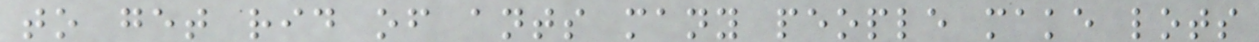to get rid of ants many people make lots
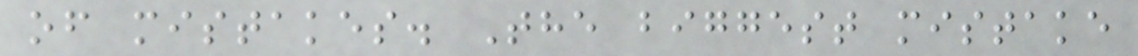of mistakes. The biggest mistake
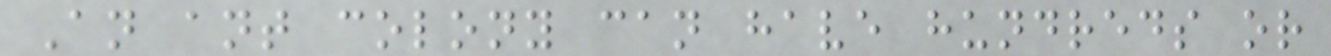An ant colony can have hundreds or
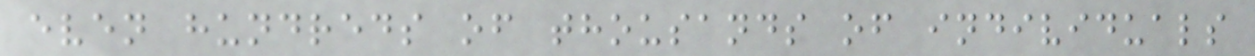even hundreds of thousands of individuals
